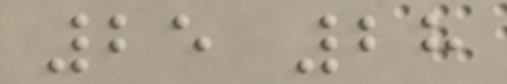25 28
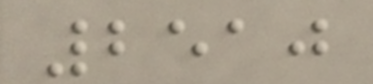2510
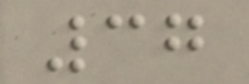37
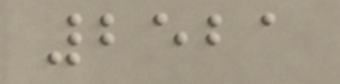2521
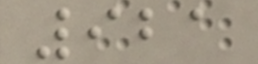921
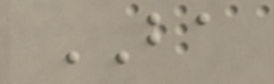BA
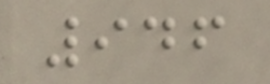946
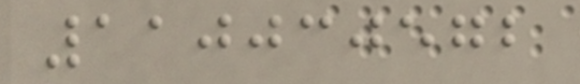110030572
